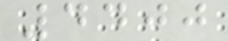4400
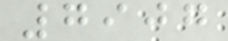7907
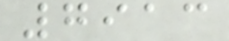7913
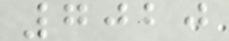7020
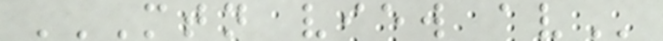MTN VIEW AV
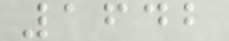1642
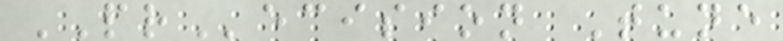PRecision Tune
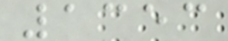1353
